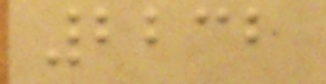2232
